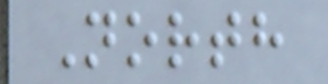North
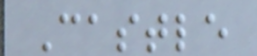Castle
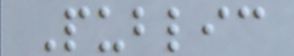Public
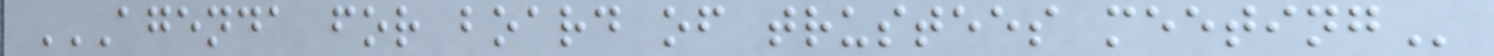AGENDA FOR BOARD OF TRUSTEES MEETING
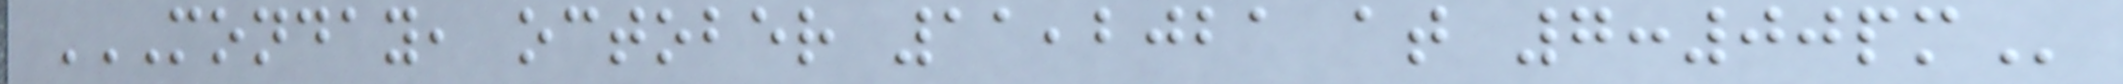MONDAY, OCTOBER 11,2021 AT 7:00PM
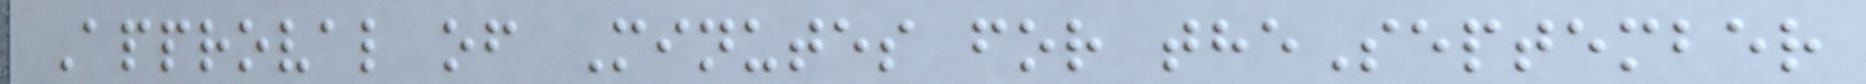Approval of Minutes for theSeptember
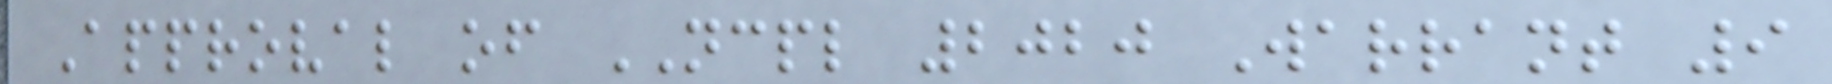Approval of NCPL 2020 Warrant 9
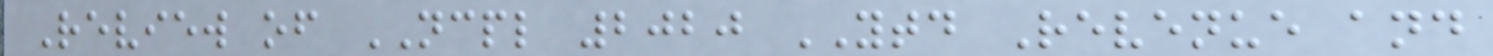Review of NCPL 2020 YTD Revenue and
